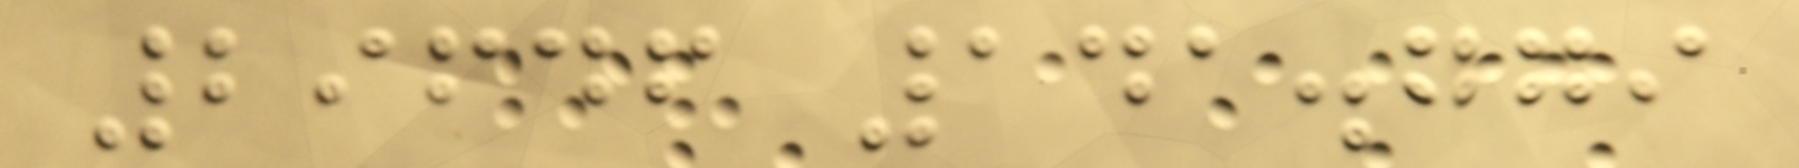29646 141.779
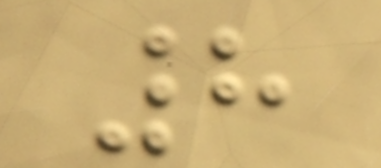8
